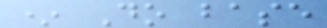* Do base
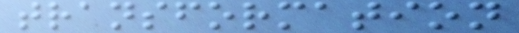transformation
